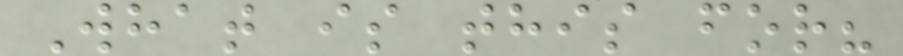What is this for?
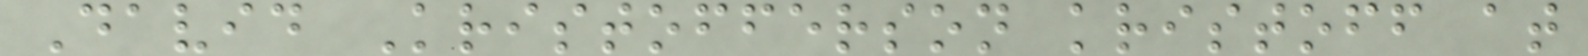David Kristofferson kristoff at
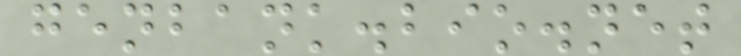genbank.bio.net
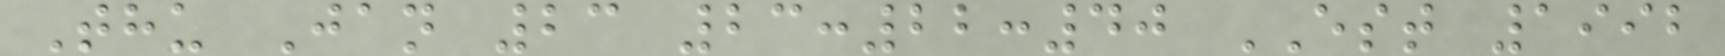Thu Jan 23 23:22:40 EST 1992
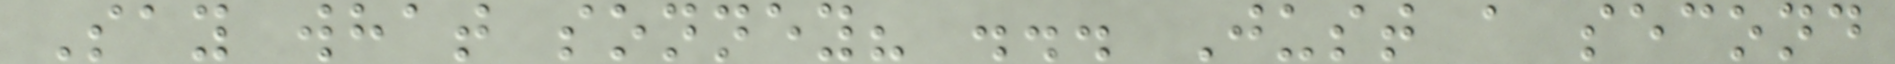Say what sonney? ... Just a second
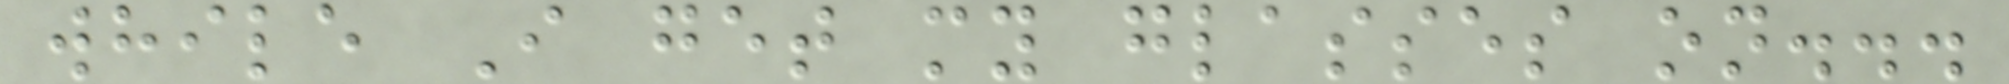while I get my glasses on...
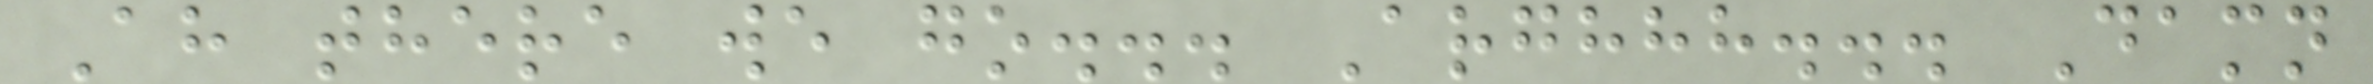Ah there we go... Arghhh... Damn
